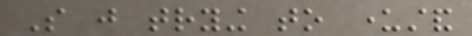So just trying to understand
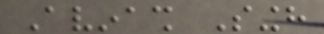Avinash Singh
